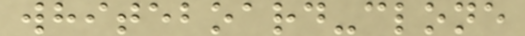whiteboard-clone
